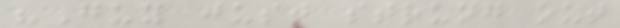"Guy just strung out
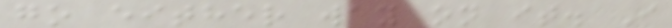go either way on it. I
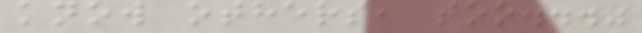know others, too..."
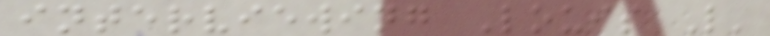interviewing Louis L'
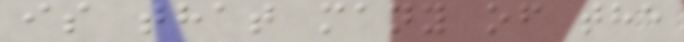is that many of the
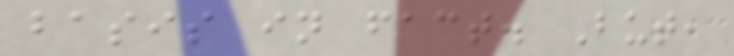basis in fact. But,
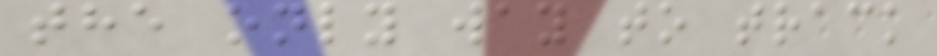the only way to track
